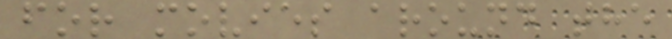for movies around the
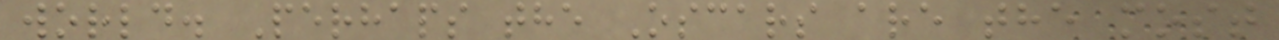world. Perhaps the Oscars are the most
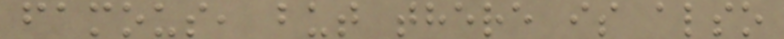famous, but there is also
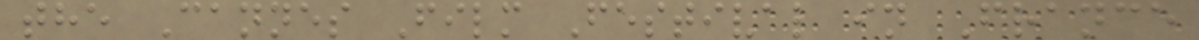the Cannes Film Festival in France
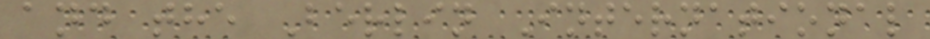and the Berlin International
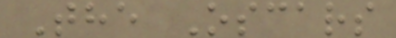The Oscars
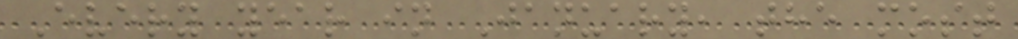Every year in January, the most
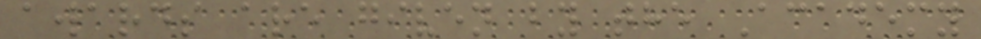awards are given by the Academy
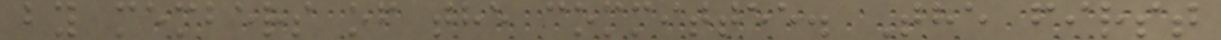by members of the committee. The first
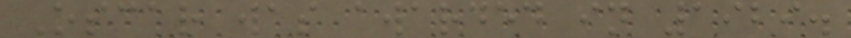Oscar was awarded in 1929.
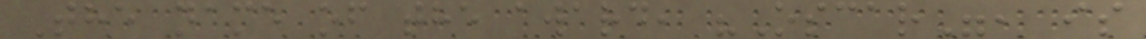The name of the award, "Oscar", is
